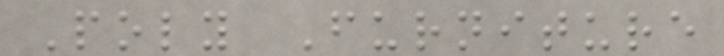Poly Furniture
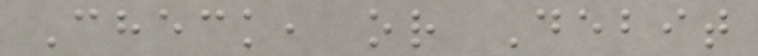Check, or Debit
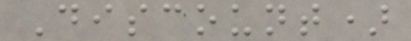Discount)
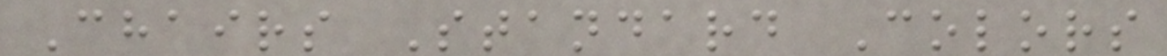Chairs Standard Colors
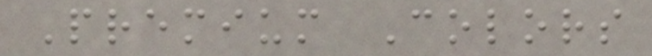Premium Colors
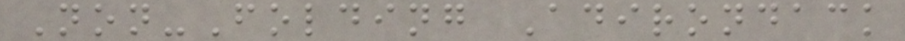Non-Folding Adirondack
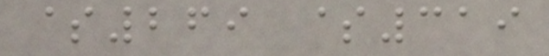$269 $319
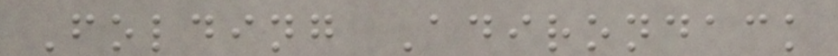Folding Adirondack
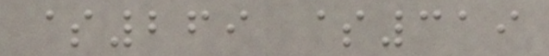$269 $319
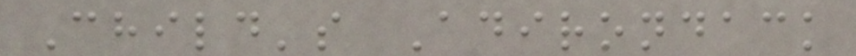Child's Adirondack
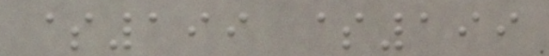$199 $199
